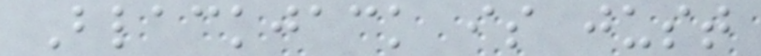Blackjack is just
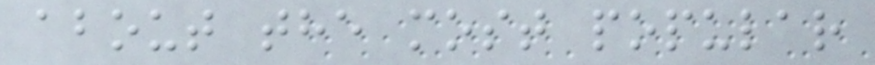about the most popular
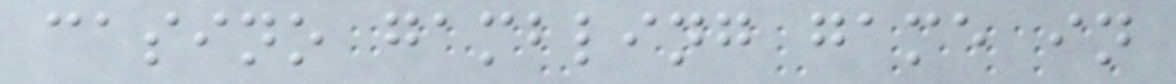casino gambling game in
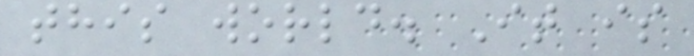this world. It is
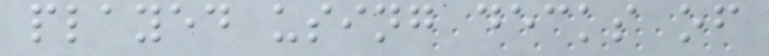played using decks of
